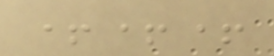+++
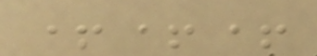+++
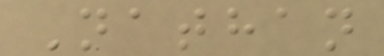Nathan
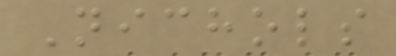Nichols
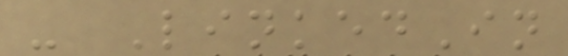- LinkedIn
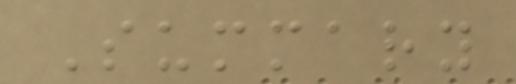Summary
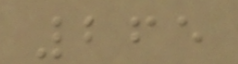265
